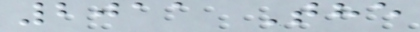2011 The
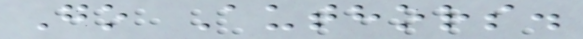Go Authors.
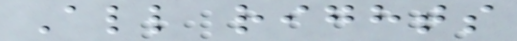All rights
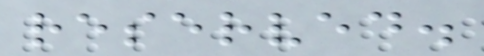reserved.
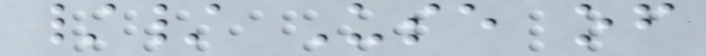// Use of
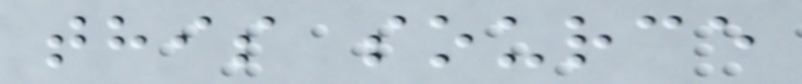this source
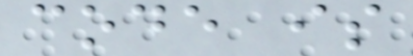code is
